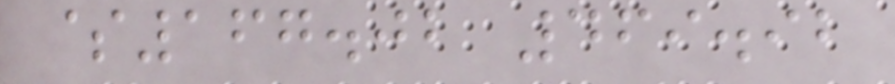$167.02 469.92
